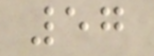57
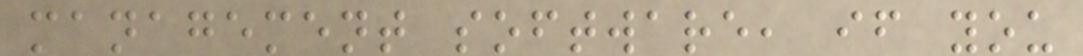management software, if you
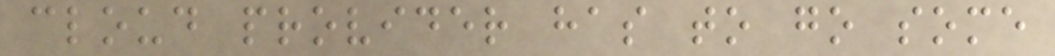cloud provider has to go some
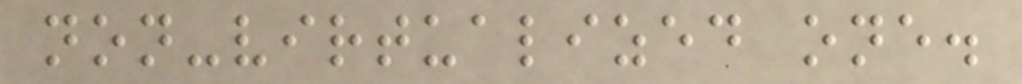non-virtualized one.
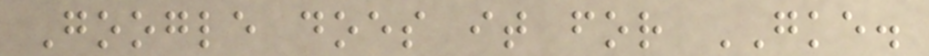Google does it for GKE.
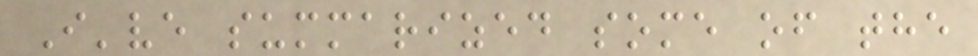I've summarized some of the
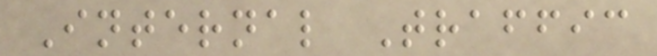Internal Traffic
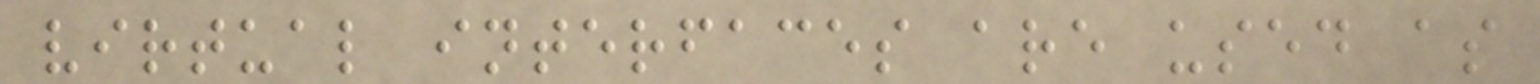virtual interfaces are used as
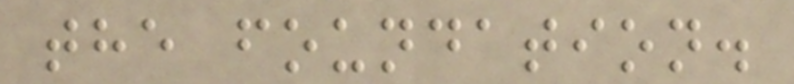the foundation.
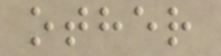other
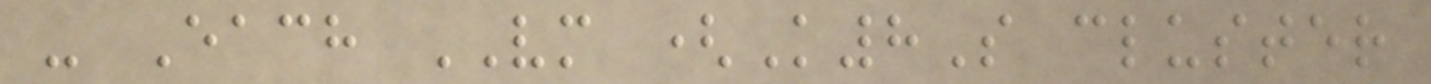- Each VM (K8S cluster
